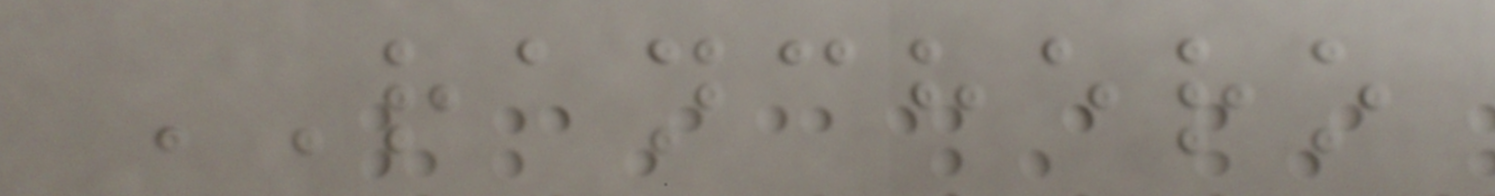RANCHERO
